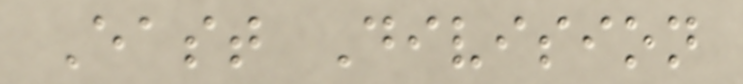East Division
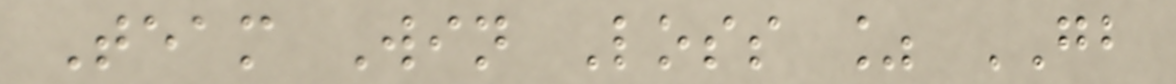Team Win Loss % GB
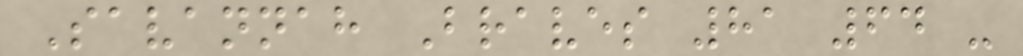Savannah Braves 81 64 -
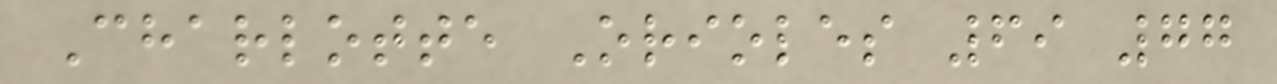Charlotte Orioles 69 77
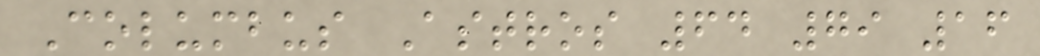Columbus Astros 64 79 16
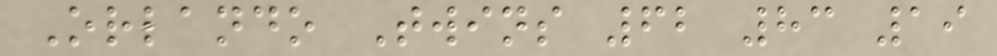Orlando Twins 62 83 19
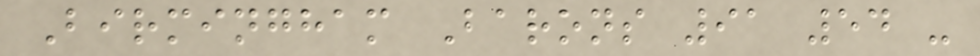Birmingham Barons 91 54 -
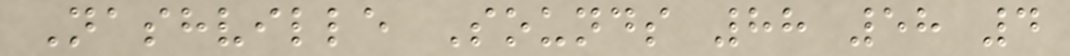Nashville Sounds 88 58 4
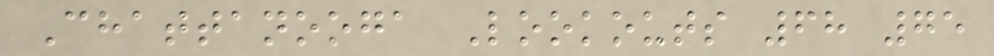Chattanooga Lookouts 68 75
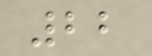22
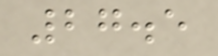27.5
